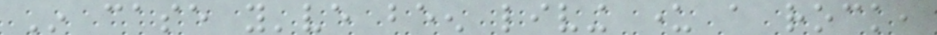In case you've been living under a rock,
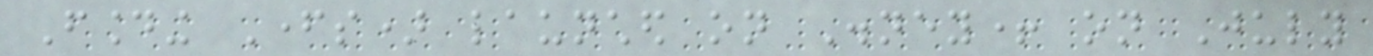Founding Fathers) launched on Disney+ on July
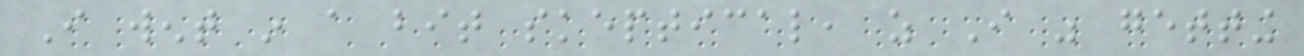I went in a bit skeptical, as I was getting
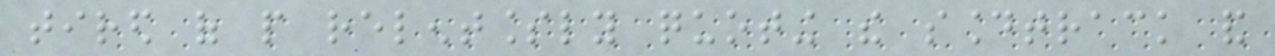tired of people relentlessly quoting the soundtrack and
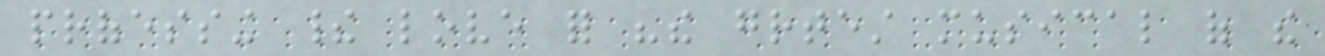professing their love for "the greatest musical of the
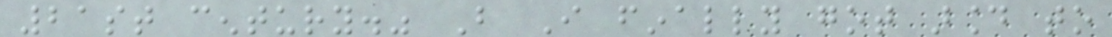21st century." But I finally got around to
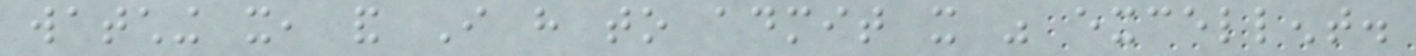watching it, and I have to admit it was excellent.
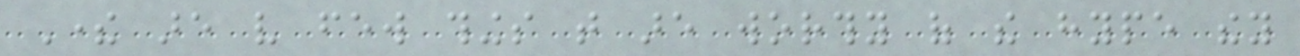There are very few things that are worthy of the hype they
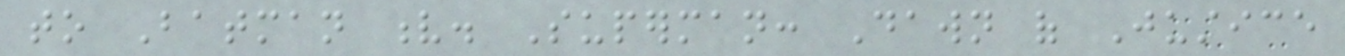to Batman v. Superman: Dawn of Justice
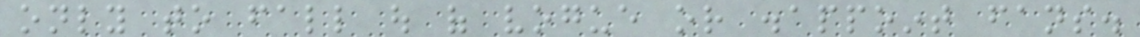only to fall out of vogue or disappoint fans.
